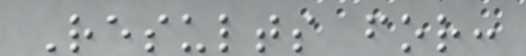Results for:
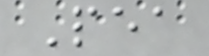Pea
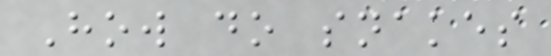How do snakes
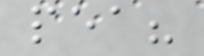pea?
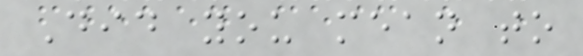Did you mean to
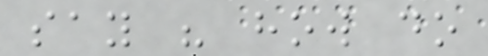say " how do
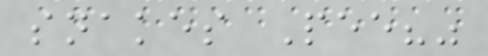snakes Pee?"
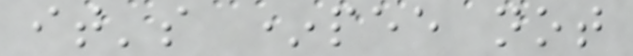it's *pee not
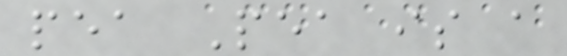pea Pea is a
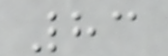83
